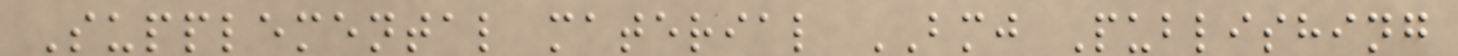Supplemental material BMJ Publishing
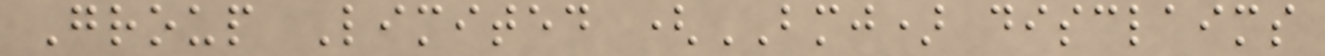Group Limited (BMJ) disclaims
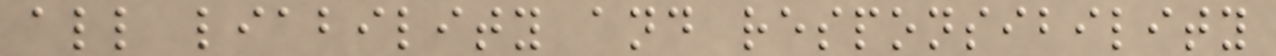all liability and responsibility
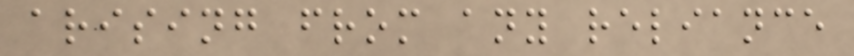arising from any reliance
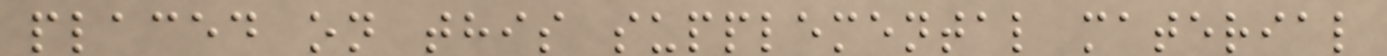placed on this supplemental material
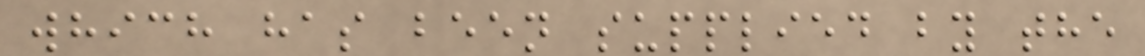which has been supplied by the
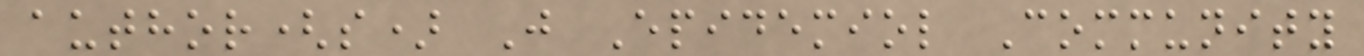author(s) J Epidemiol Community
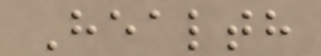Health
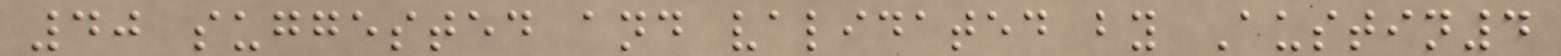40 suggested and validated by Austin4
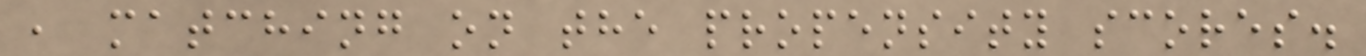, matching on the propensity scores.
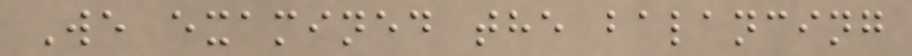We examined the balancing
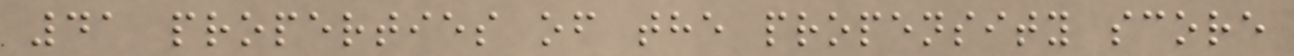41 properties of the propensity score
